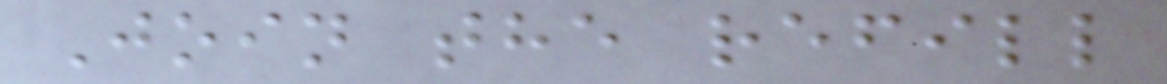Join the refill
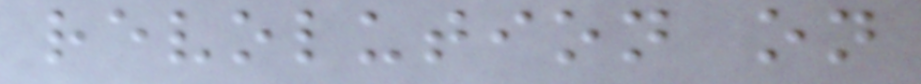revolution on
